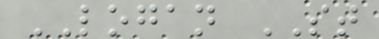LOGAN ST
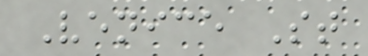Venice St
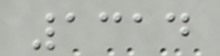1314
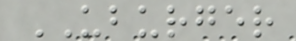UBURGER
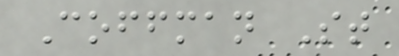Coffman St
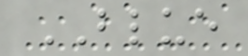BLUE
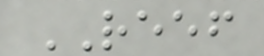REEF
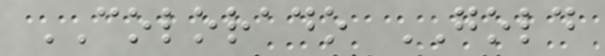COLORADO GOLD
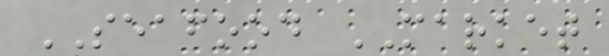SEAFOOD MARKET
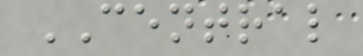CENTRAL
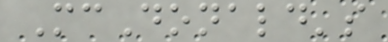McDonald's
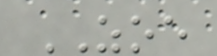ZOE
